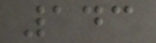143
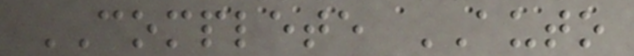COMPLETE AUTO
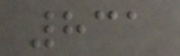831
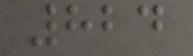824
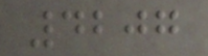4207
